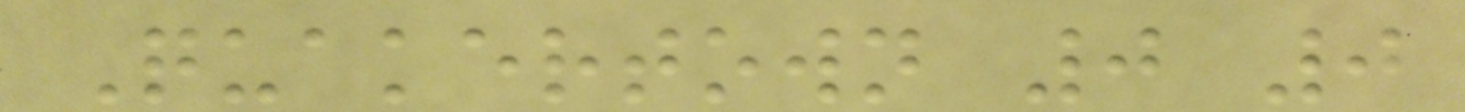Quakertown 0 0
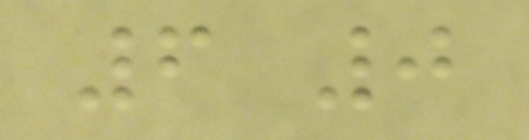6 0
